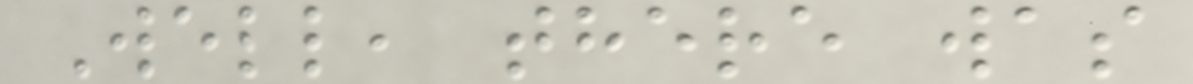Well, there was
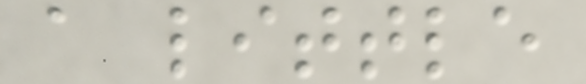a little
